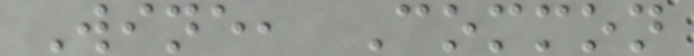Wine, Common
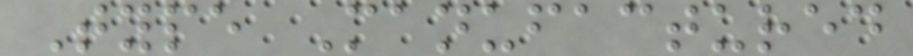Type Manufactured
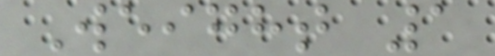Weight 1
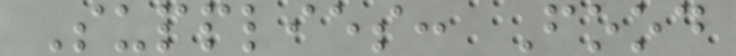Supplies: Food
